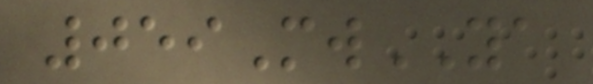059MwYA
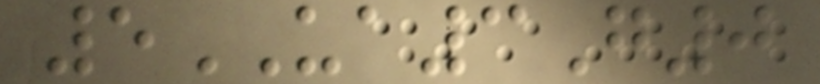5UA3G0
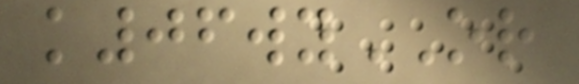k06wyOR
